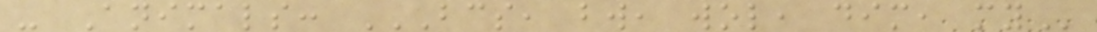- Animals: BCS, BW, WOL, DIM, MY
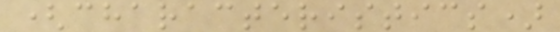(characteristics)
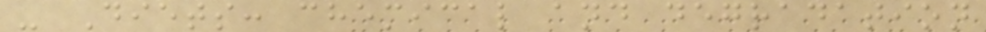- Diets: chemical and degradation
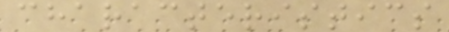characteristics
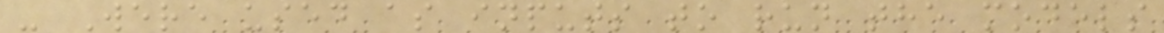- Were used as inputs to run the models
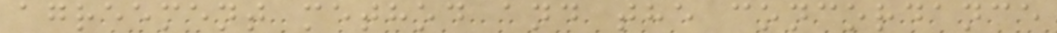agreement method and the concordance
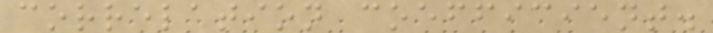correlation coefficient.
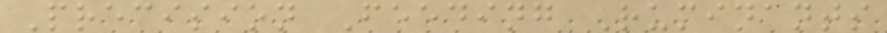Precision Feeding Ruminants
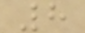8
